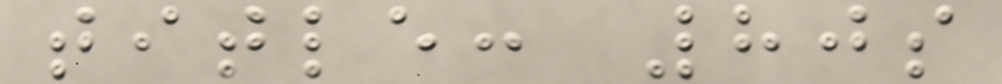title: 80s
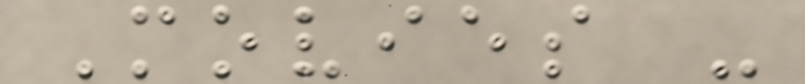Movies -
